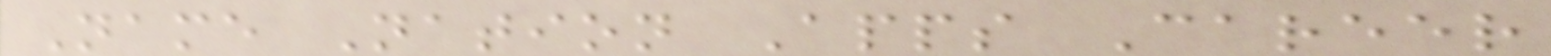Name Nation Apps Career
